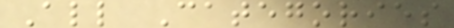All Categories
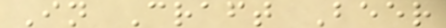In Craft Beer
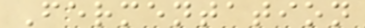Fermentation
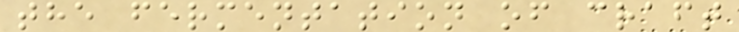the fermentation of craft
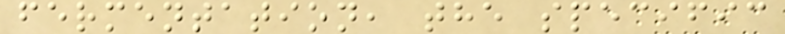fermentation, the specific
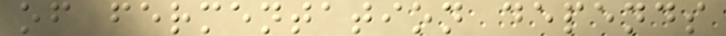of fermentation depends
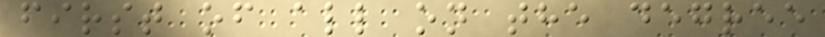first of all on the degree
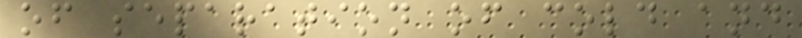of separation of cold and
